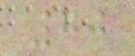70
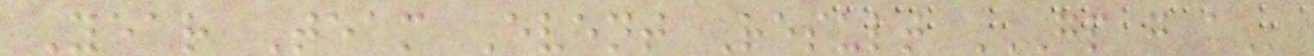Year Team Event Result GP G A
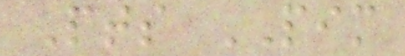Pts PIM
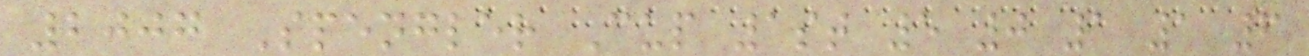2007 Spengler Cup 1st 5 0 1 1 6
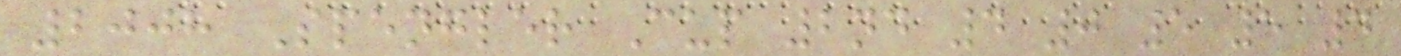2008 Spengler Cup 2nd 4 0 5 5 4
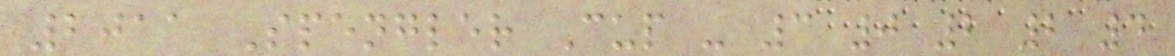2011 Spengler Cup - 3 0 2 2 4
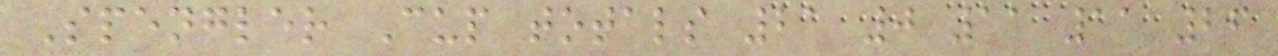Spengler Cup totals 21 0 11 11 26
